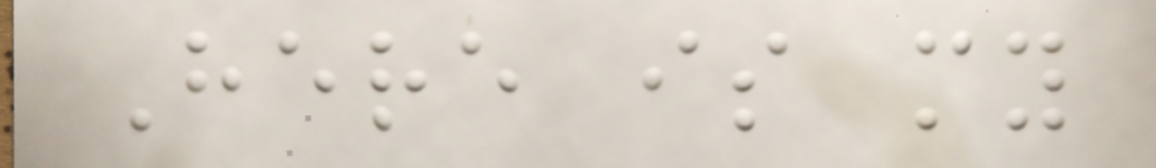Here is my
